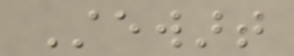Stewart
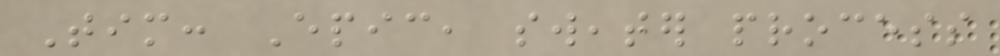Tim: Epic, sweater process
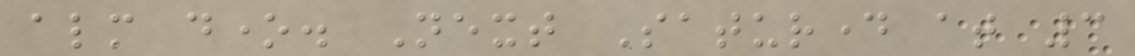almost done. Next Saturday at 3
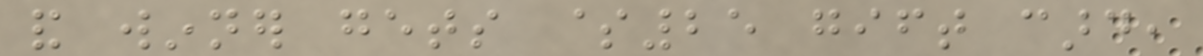and winner gets $25 gift card,
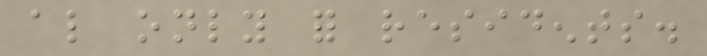also only for residents.
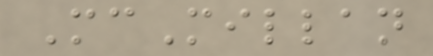McMillan
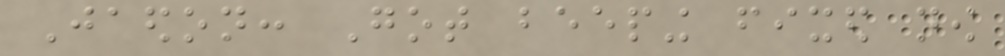Jaedon: Got beeping fixed now
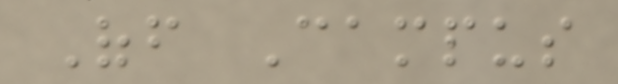Off Campus
